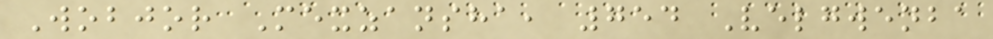Wobjor Mexzansha, 754 Velgwenba
